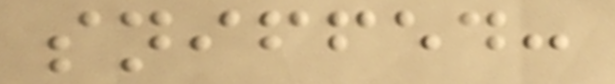sniffed:
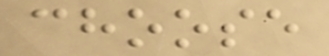choose
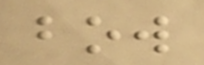bow
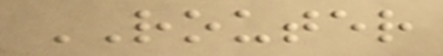ROUTER
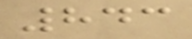843
